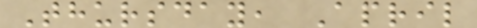Thursday, April
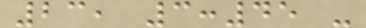23, 3:45 -
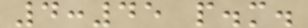4:45 p.m.
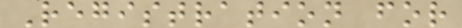Registration for
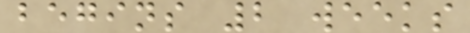begins 2 weeks
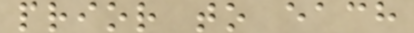prior to each
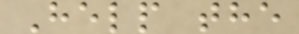Help the
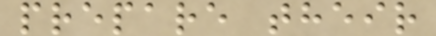prepare their
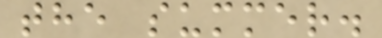the summer.
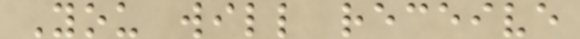You will receive
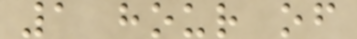1 hour of
